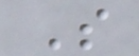S
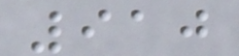910
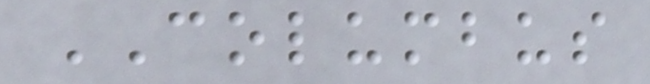COLUMBUS
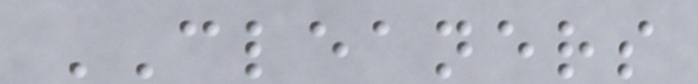CLEANERS
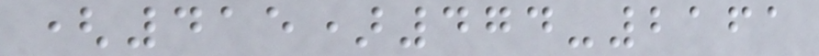(415)474-2161
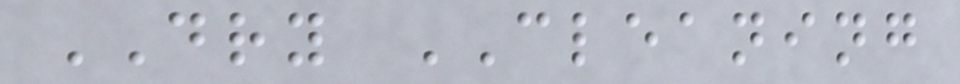DRY CLEANING
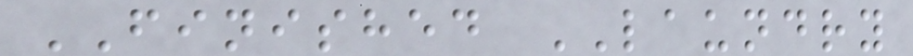FINISHED LAUNDRY
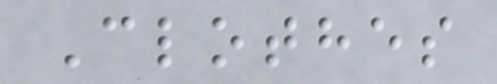Clothes
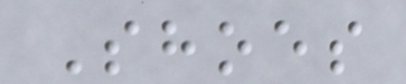Shoes
